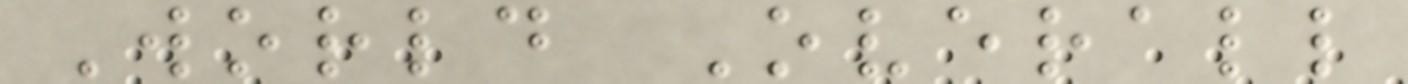World Overall
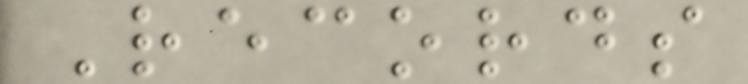Records
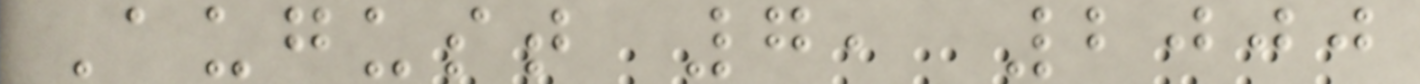August 7, 2000
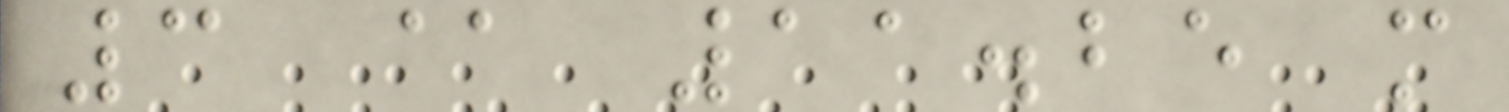3 @ 11.25 m
